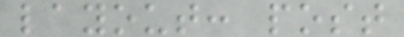layout: post
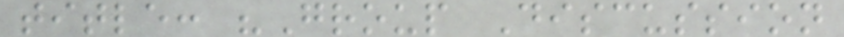title: "Group Discussion
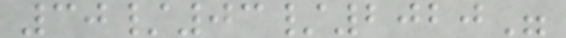30/03/2020"
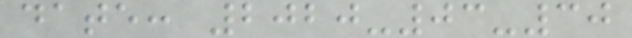date: 2020-03-30
